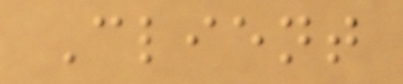Client
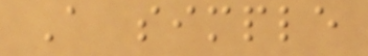A simple
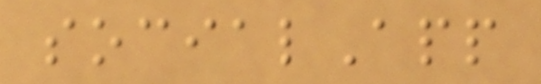socialApp
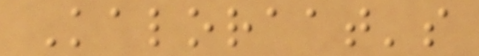Kaloraat's
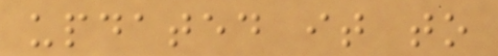updated it to
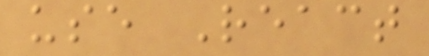use React
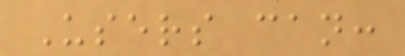Users can:
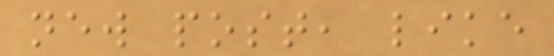new post, like
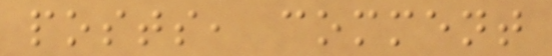posts, comment
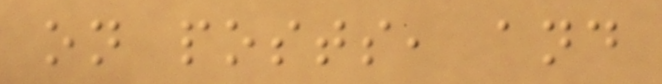on posts, and
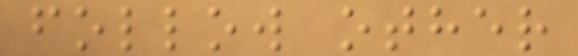follow other
